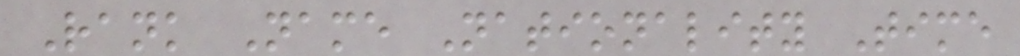Rank Name Nationality Time
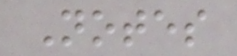Notes
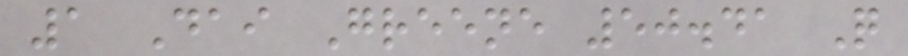1 Dai Greene 50.41 Q
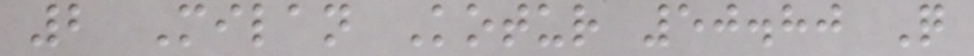2 Milan Kotur 50.80 Q
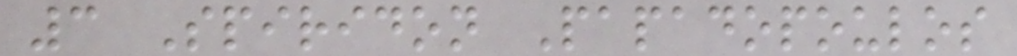3 Spiridon Papadopoulos
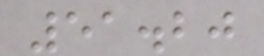51.20
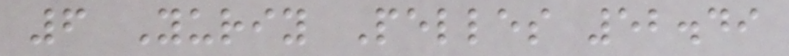6 Yuriy Pelles 52.49
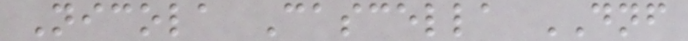Nicola Cascella DNF
